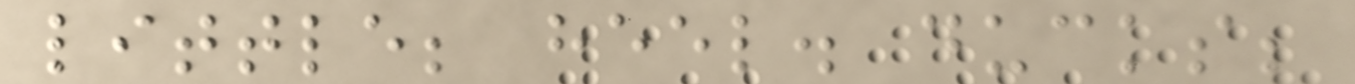little; heel. ducks;
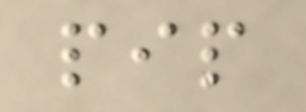pip
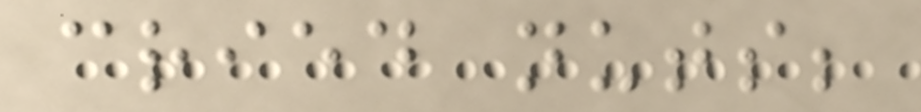cried nuts;
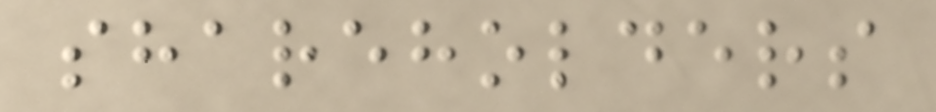shareholders
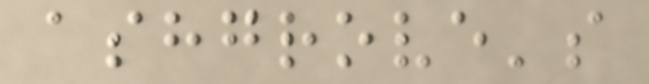ashgrove's
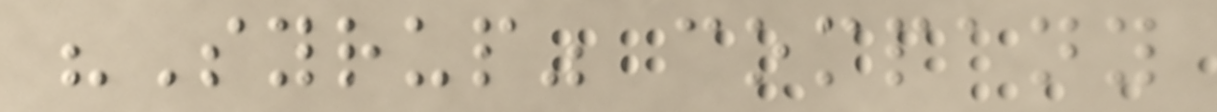"Syrup" company
